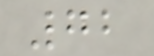72
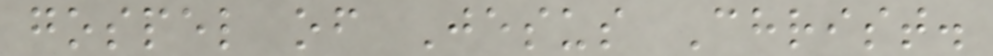gospel of Jesus Christ.
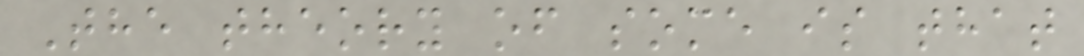The theory of some is that
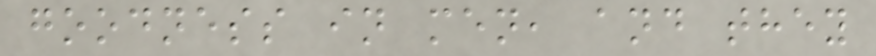goodness in men, and they
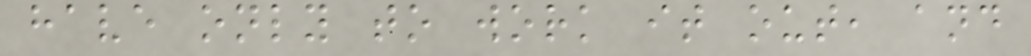have only to work it out, and
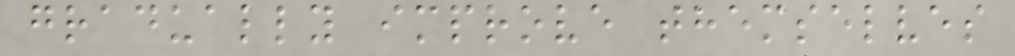gradually improve themselves
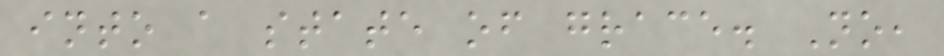into a state of grace. No,
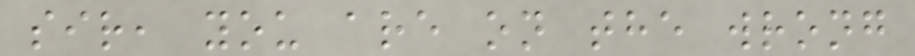sir, you are on the wrong
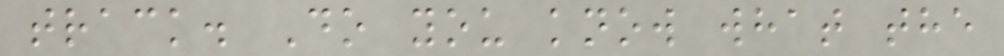track. Do you know what the
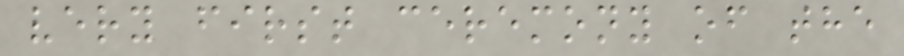very first ceremony of the
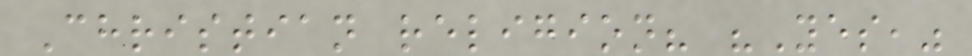Christian religion? "Yes,"
